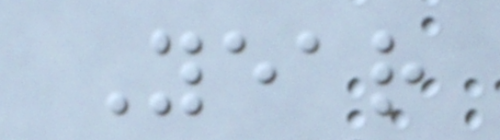Year
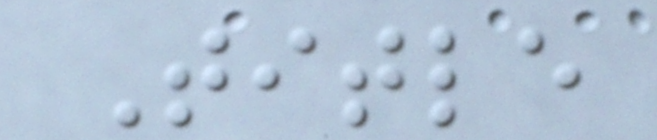Title
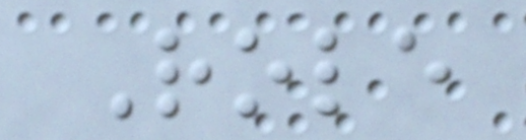Role
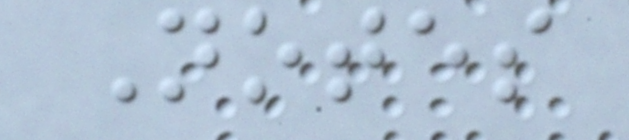Notes
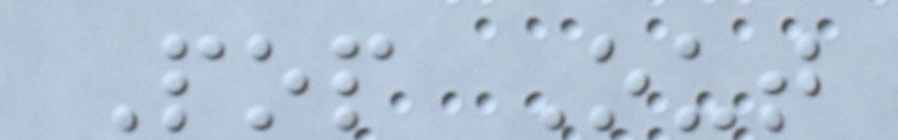Pop Out
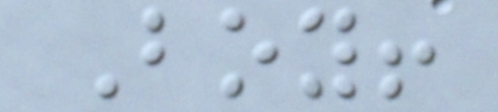Boy!
